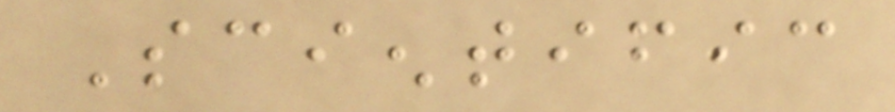Scientific
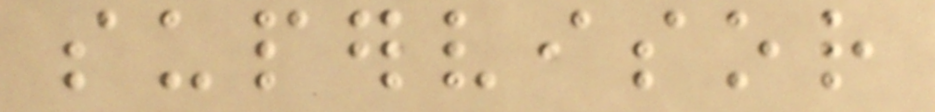supervisor
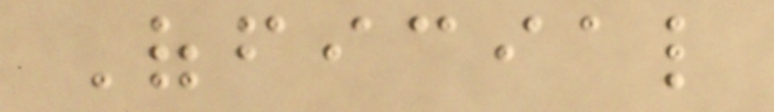Official
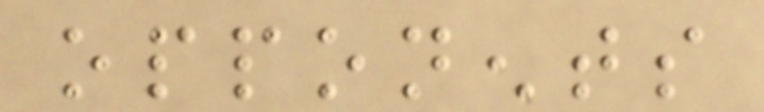opponents
